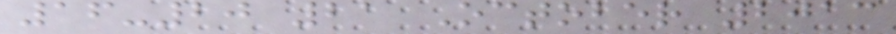16-20 21 October 2013
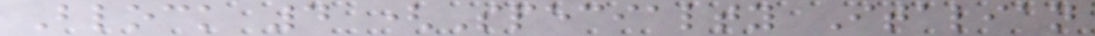Block 4 (Specialty Italian
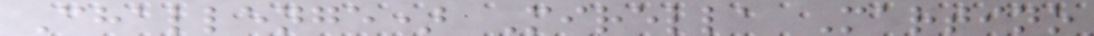Challenge) Mirella Martino
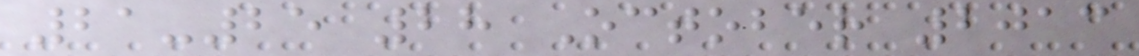21-25 28 October 2013
